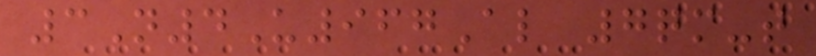3N4U967Al 7qm-t
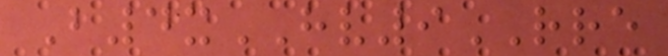B4xHV9RRE
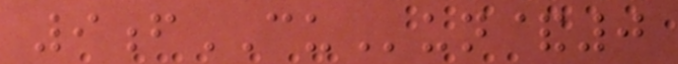9fCUun&0
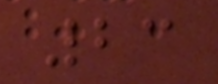23
